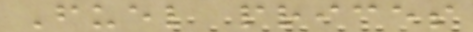Fuel prices
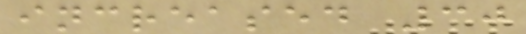increased 30
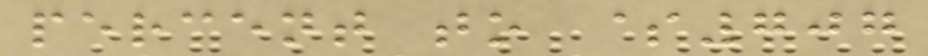percent to $707
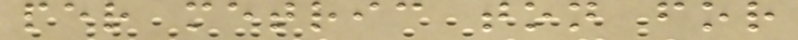per metric ton for
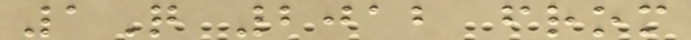1Q 2012 from
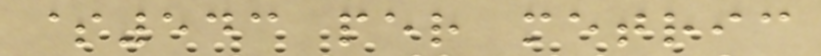$543 per metric
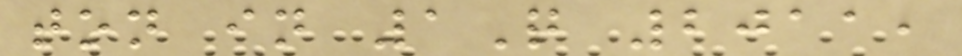ton in 1Q 2011,
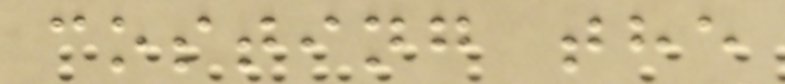costing the
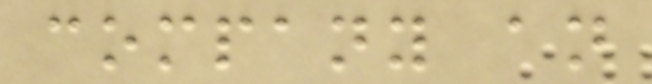company an
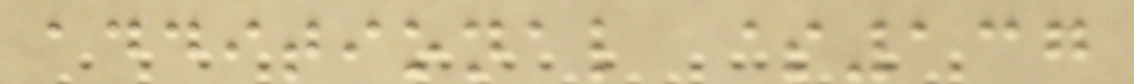additional $137
